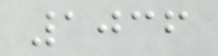1036
